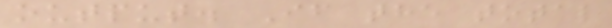output. If the total
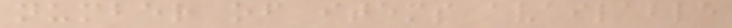number of items available
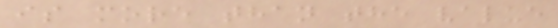is more than the value
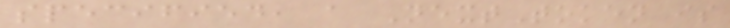specified, a NextToken is
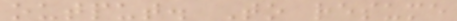output. To resume
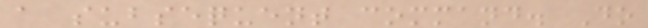a subsequent command. Do
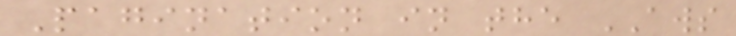Pagination in the AWS
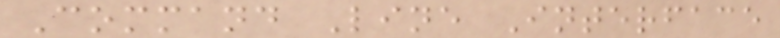Command Line Interface
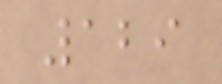129
